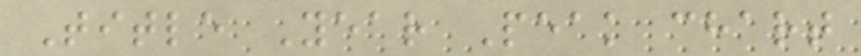Title Year Peak chart
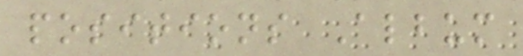positions Album
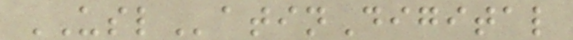USLatinDigital
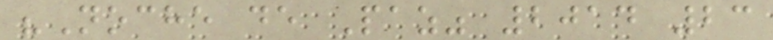"Noche de Paz" 2014 23
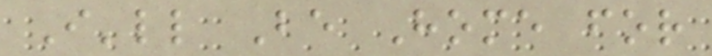I'll Be Home for
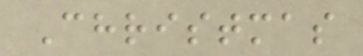Christmas
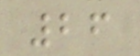26
